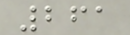261
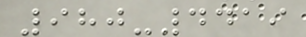980-4419
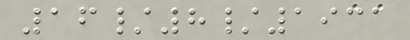16/8/1931
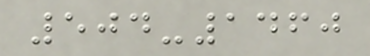504-1460
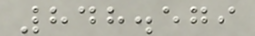848.579
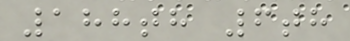188th 6th
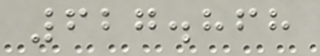627.868
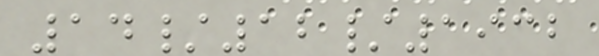14/12/1932
